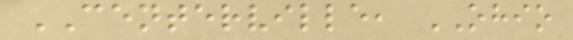CENTERVILLE, OHIO
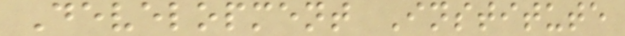Development Institute
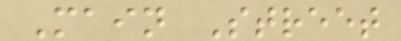Main Street
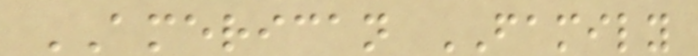AMERICAN FAMILY
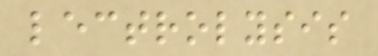lectrolysis
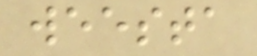weesta
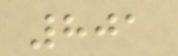801
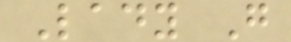Lady G
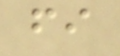fi
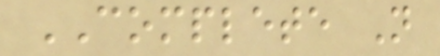COMPLETE N
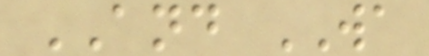AND WA
